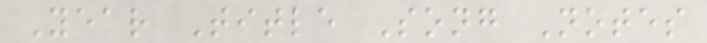Year Title Song Notes
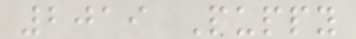2019 Puppy
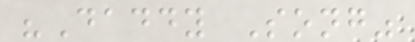"Daddy Song"
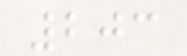203
